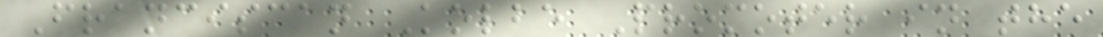Franciscan Kolbe Promoter in the
